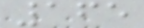165
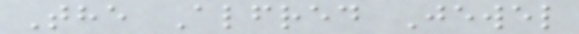The Alfred Jewel
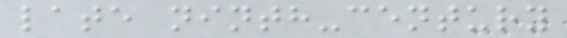late ninth-century
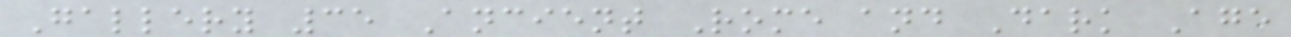Gallery 35 Ancient Rome and Dark Age
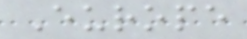Europe
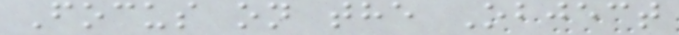Focus on the Object
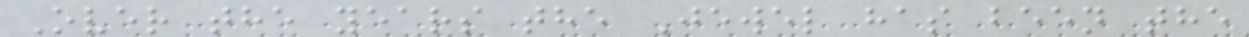Over the years the Jewel has been the
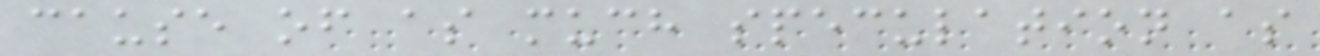cause of as much speculation as
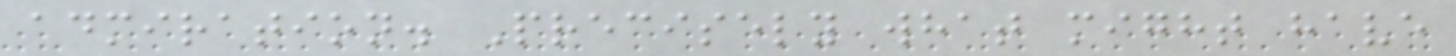admiration. Precisely what might have
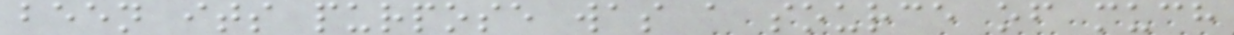been its purpose was a source of much
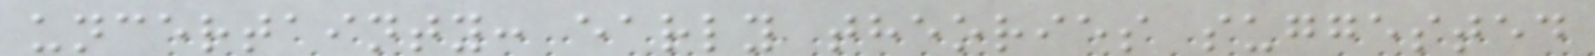uncertainty: early theories suggested
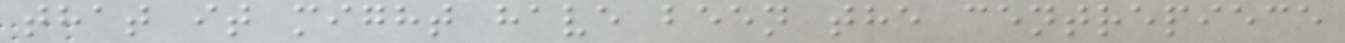that it might have been the centrepiece
